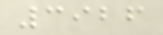3926
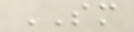SM
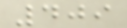409
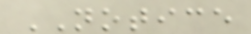NOTICE
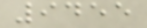9455
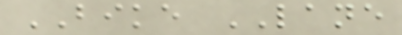BIKE LANE
